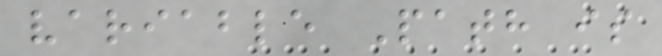variable Path is
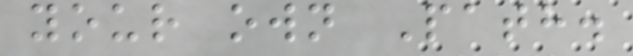your own Path.
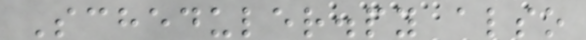Scheduler.py also
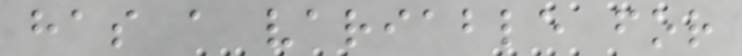has a variable for
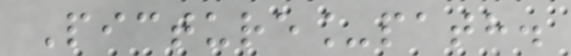Picture_path.
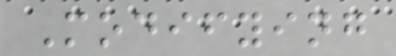Modifying
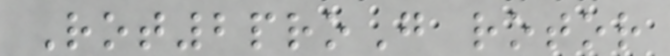Rot2proG rotor
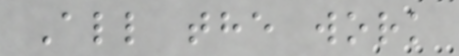All the work
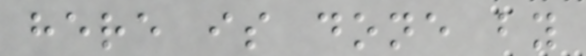here is done by
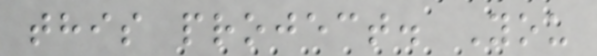this project. You
